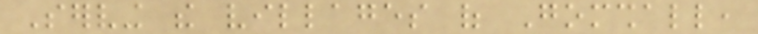Serving the villages of Gomshall,
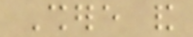Shere and
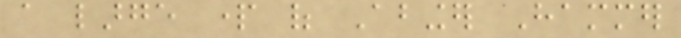a large part of Abinger Hammer
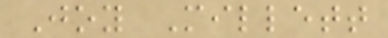Joy Millett
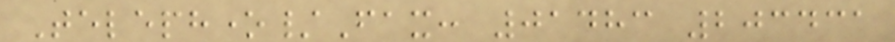Telephone/Fax: 01483 203431
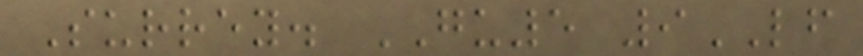Surrey. GU5 9LF
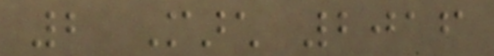2 March 2016
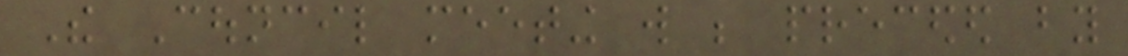The Council meeting will be preceded by
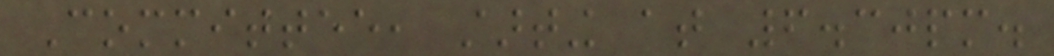Committee, starting at 6.30pm.
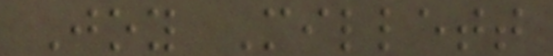Joy Millett
